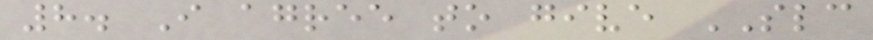8. I agree to give SLC
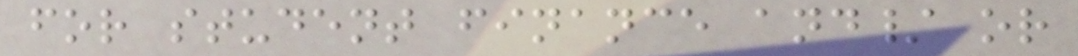for student finance and/ or
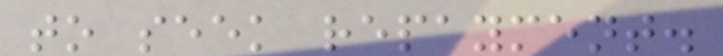to seek repayment.
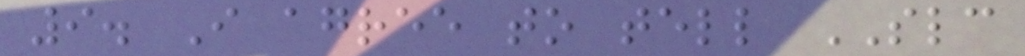9. I agree to tell SLC
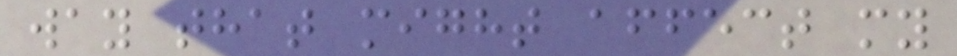way that might affect my
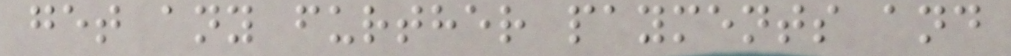get any further payments and
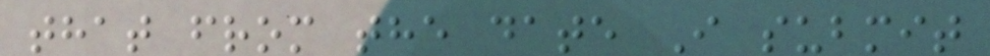that from the date I submit
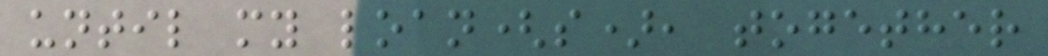until my loan(s), together
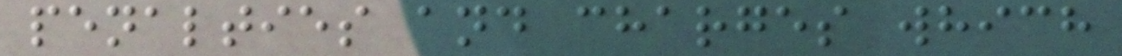penalties and charges which
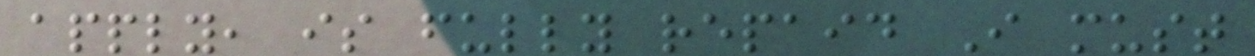apply, is fully repaid I must
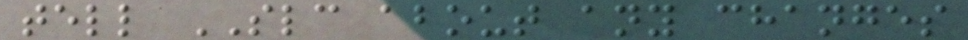tell SLC about any changes
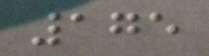175
